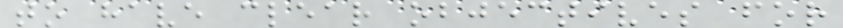to have clear objectives for
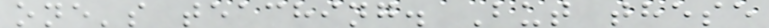one's teaching. But these
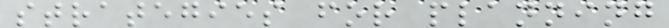strategies for planning
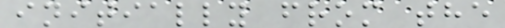initially from the
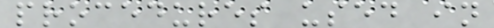procedures used in
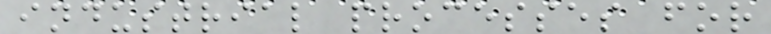industrial processes for
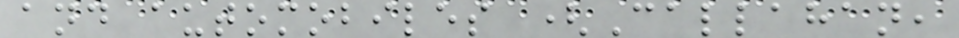and automobiles (Callahan,
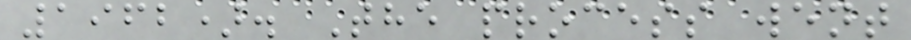1962). The process went
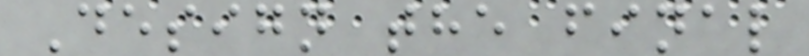Design the final
